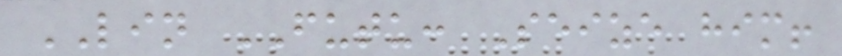LIN FUTU: Seize him!
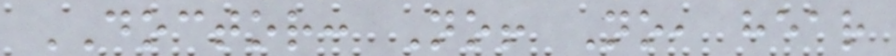DOCTOR: No! No, hear
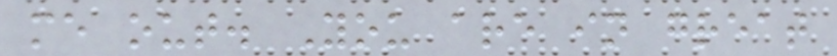me out. You are in great
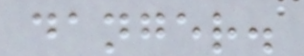danger.
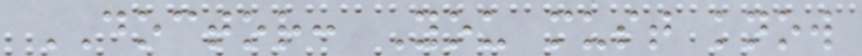DOCTOR: You must know
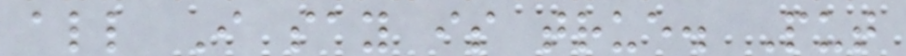all I say is true. Put
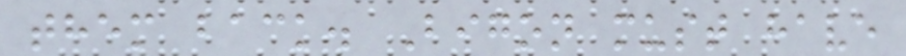them back. Bigon must have
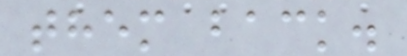them back.
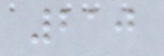210
